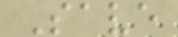Save
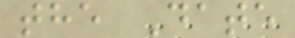the Date
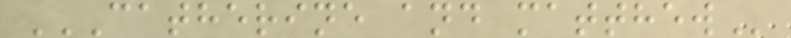CATHERINE AND MATTHEW
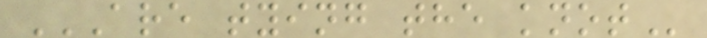ARE TYING THE KNOT
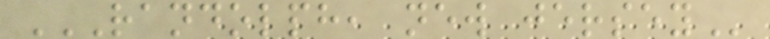RANDOLPH, NEW JERSEY
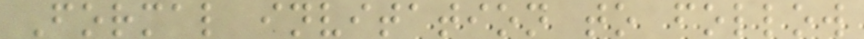Formal invitation to follow
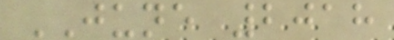JUNE 2018
